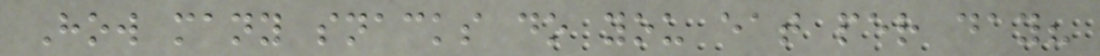How many snacks do you eat per day?
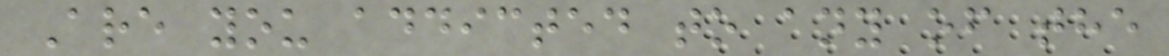Are you addicted to any of the
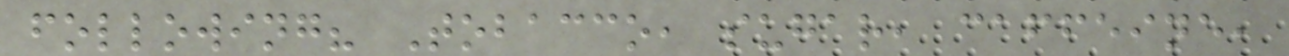following? Tobacco, sugar, caffeine,
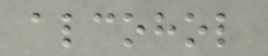alcohol
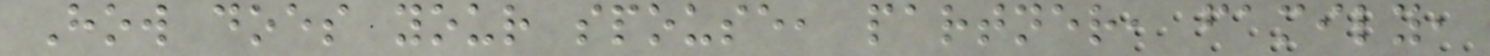How does your spouse, partner, family,
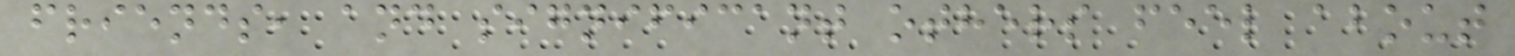friends, and significant others feel about
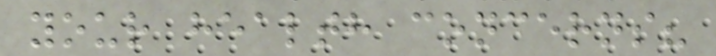your health concerns?
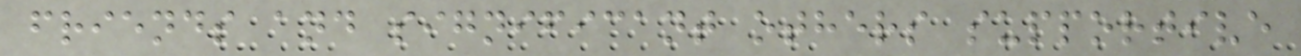friends and significant others supportive
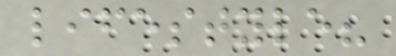lifestyle?
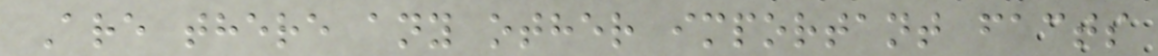Are there any other important facts
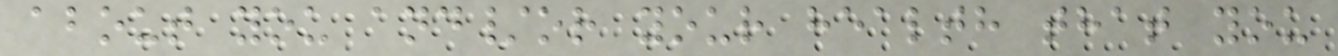about you and/or your health that you
